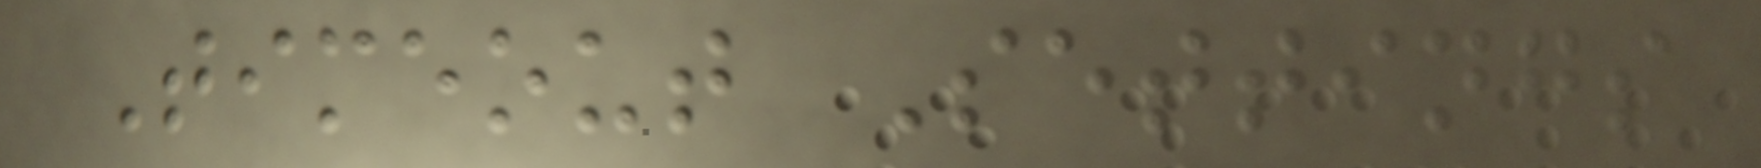Timeout Settings
